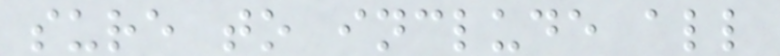sure to include all
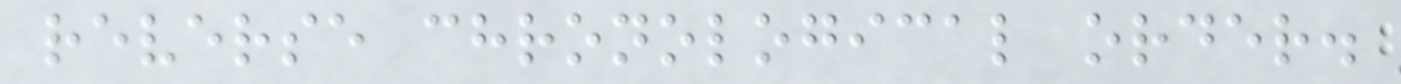reverse chronological order.
